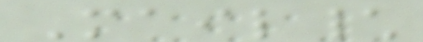Mail\
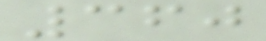360
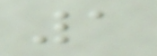1
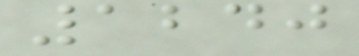1240
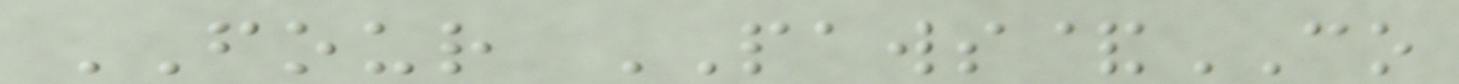FOUR PAWS&CO
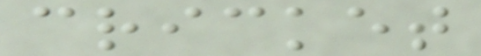cricket
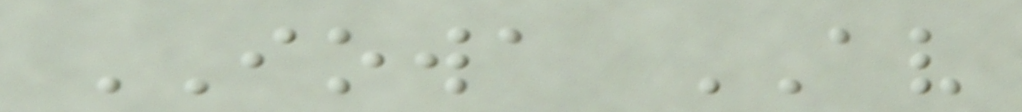IOWA AV
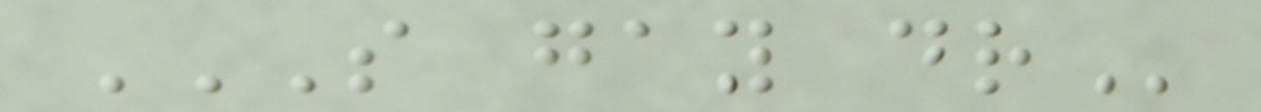S GAY DR
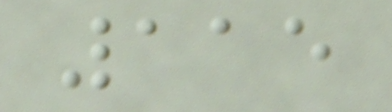115
